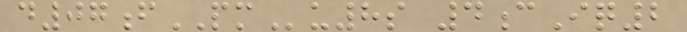d07fPMu8s 4cIq2
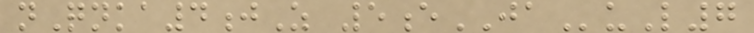nQnka4jZ 5eJAuL7
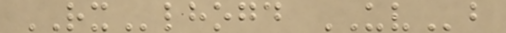RXlhogd UVb
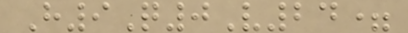H9Q0V24=
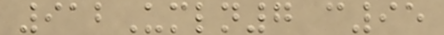912Umln7 c95
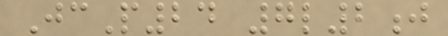JcP24 7l2j
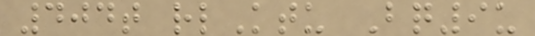404t rlKtu Bq9u
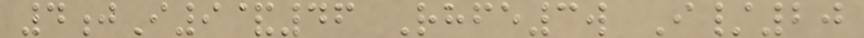4jI9&46 Rhfe3w I/20
